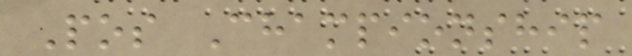Pos Championship
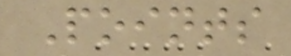Points
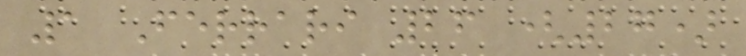1 Ferrari 26 (27)
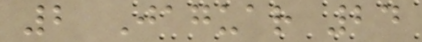2 Jaguar 24
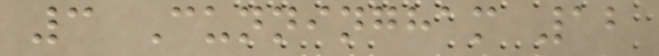3 Cunningham 12
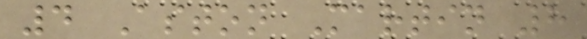4 Aston Martin 8
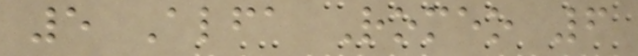5 Alfa Romeo 6
